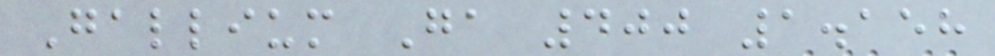Gallium Ga 400 1.158
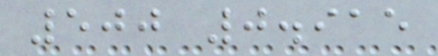500 0.915
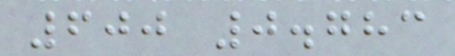600 0.783
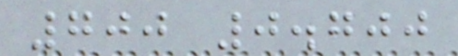700 0.700
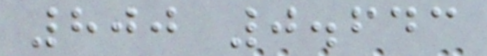800 0.643
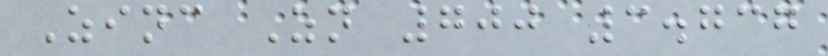Zinc Zn 700 3.737
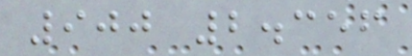900 2.356
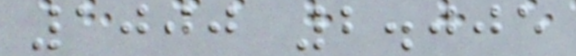1000 2.005
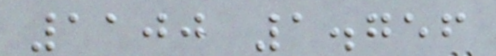1100 1.756
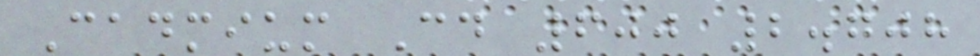Cadmium Cd 600 2.708
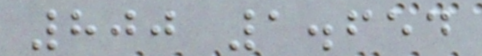800 1.654
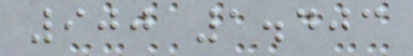900 1.403
